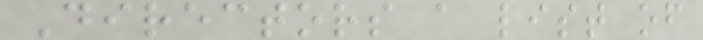Directors a list of
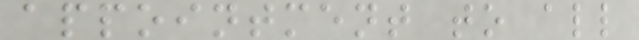appointment to all
